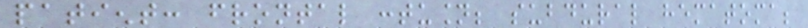patient: frontal contusion; subdural hematoma;
